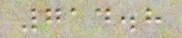714.8
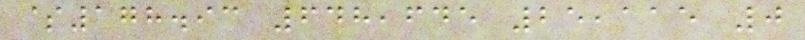$178.93 648,645 25,115 0
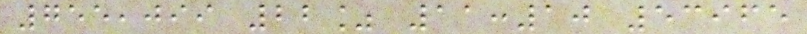755,099 22% 11:10 53965
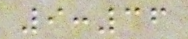9:36
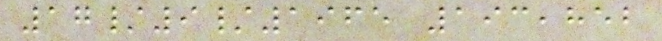17/9/1965 193,852
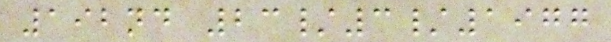192nd 23/3/1977
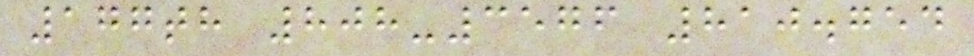177th 808-3576 810.754
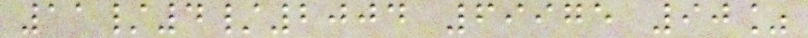11/4/2004 69975 90%
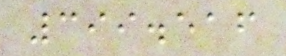399.516
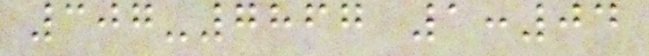307-7867 1:04
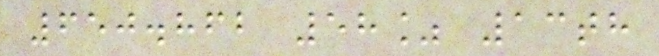650.862 58% 13th
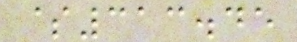$313.45
